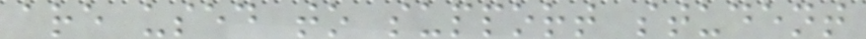are used to support student
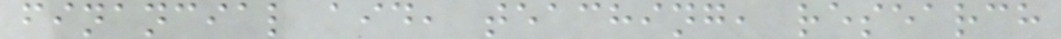financial aid, teaching, research
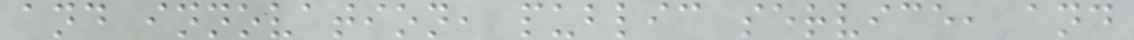and innovation, public service, and
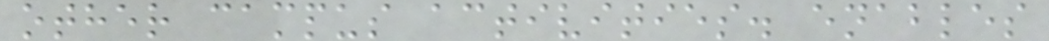other campus activities. enables
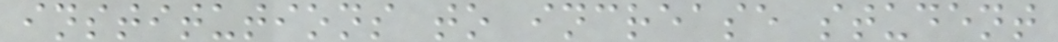institutions to increase student
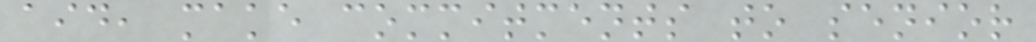aid, make commitments to senior
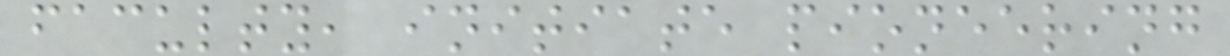faculty, initiate pioneering
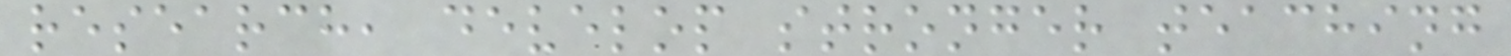research, develop stronger teaching
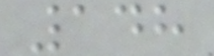148
